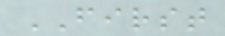FIRST
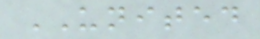UNITED
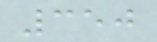350
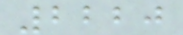2220
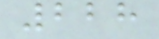228
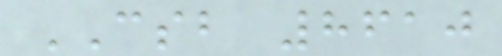CSB 8610
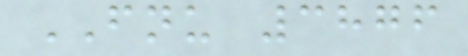FNU 3876
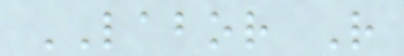LABOR R
